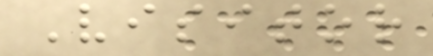Visitor
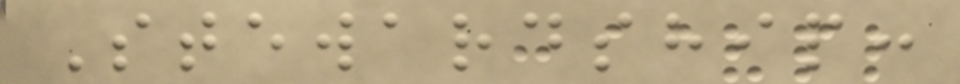Stewardship:
